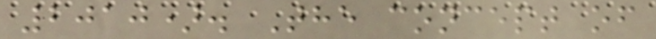2010). The concept of
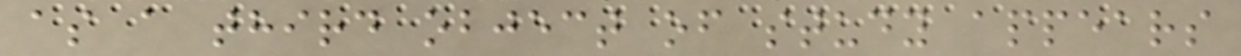as a third object of study appears
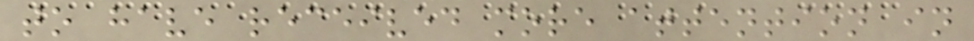to have received more attention in
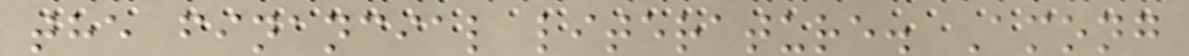the financial literature. Among
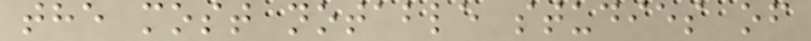the most notable studies of
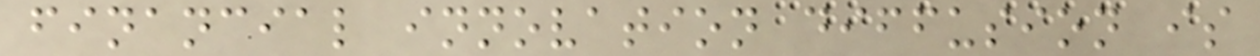financial innovation diffusion is
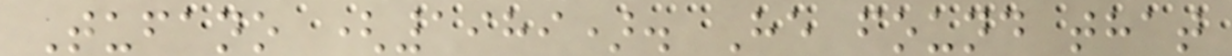Tufano (1989). He found that
